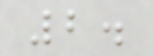2.
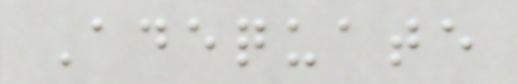Adequate
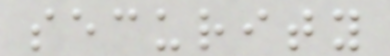security
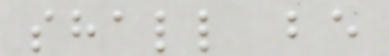shall be
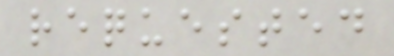requested
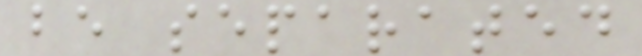be separated
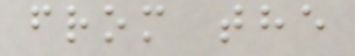from the
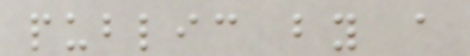public by a
